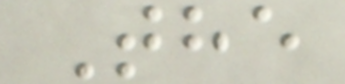The
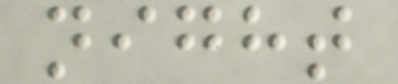night
